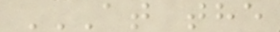AT THE
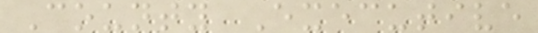County Executive
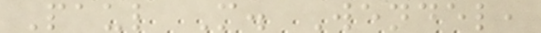Paul M. Wendel,
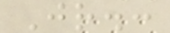Jr.:
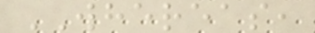WHEREAS,
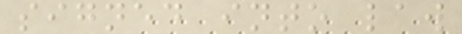signed into law
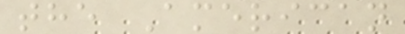the American
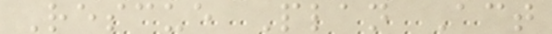Rescue Plan Act
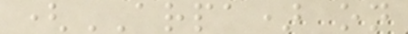(ARPA) on
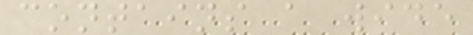contains a wide
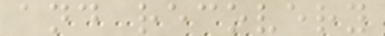and recovery
